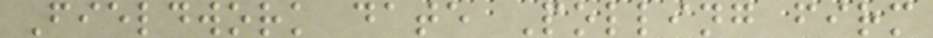Fieldwork date Polling firm
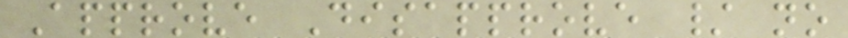Approve Disapprove / no
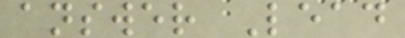answer Lead
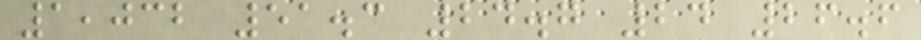1,032 51.3 24.7 24 26.6
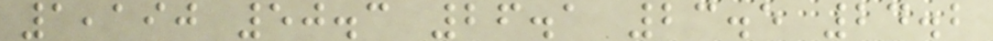1,190 50.3 26.1 23.5 24.2
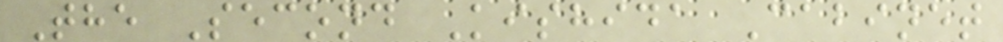The Second Kishida Cabinet
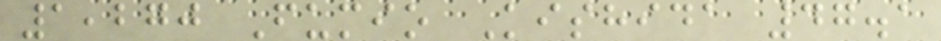1,270 Fumio Kishida 47.1
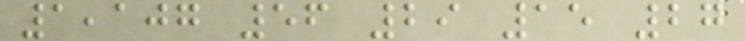1,107 56 29 15 27
